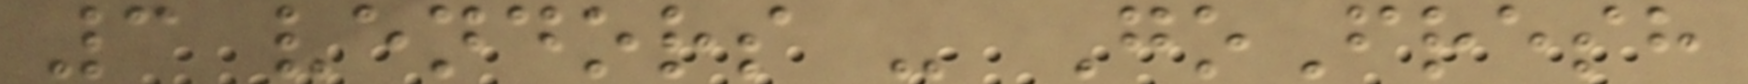3 vendors - GoFresh
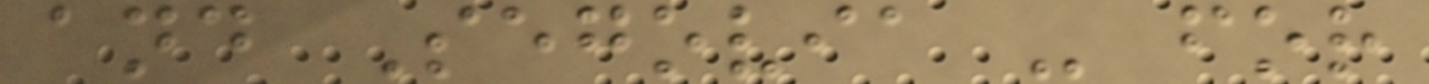and Segovia - for
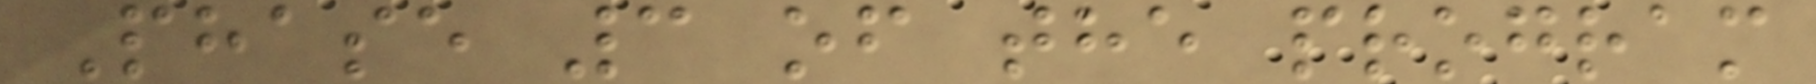Phase 3 of the program
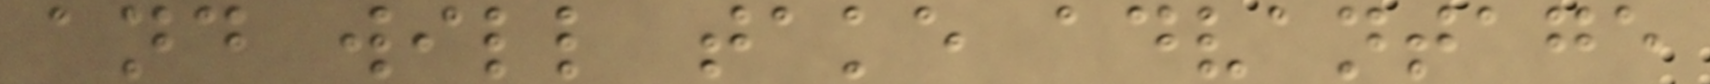and will take advantage
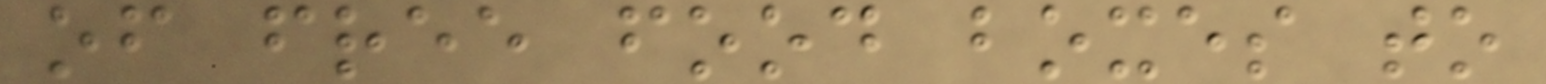of free food boxes to
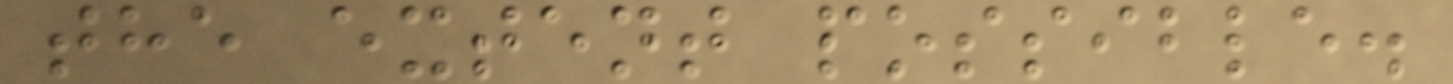the extent possible.
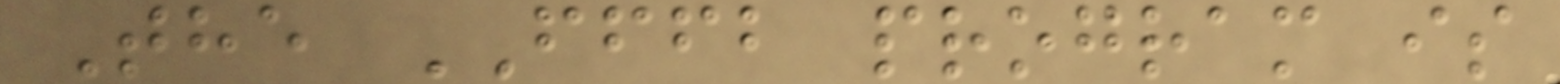The FFFB program is
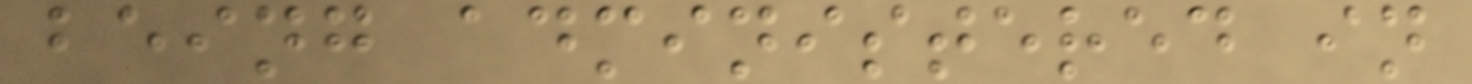being administered in
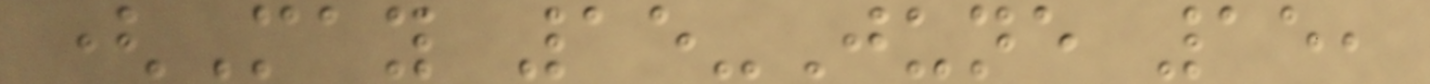(May 15-June 15,
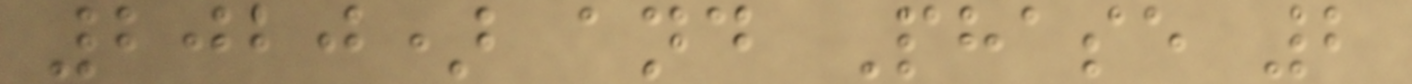2020) and Phase 2
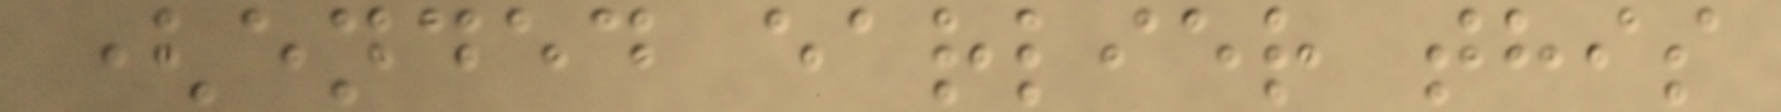(ended earlier this
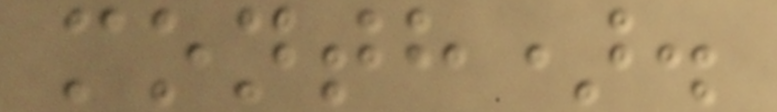month).
